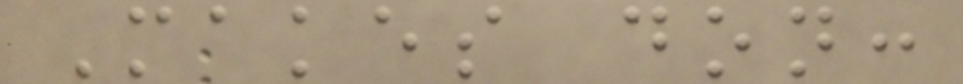Makes don:
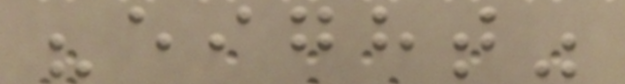"eight"
